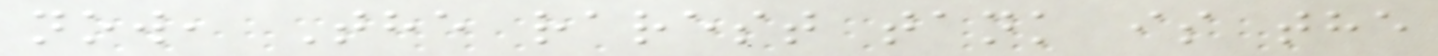now, The rarest tank is the
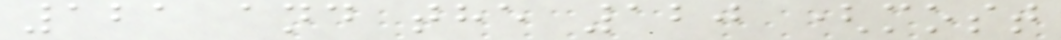121 and the 120 (most
